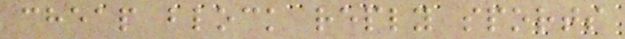cheap block reply sports
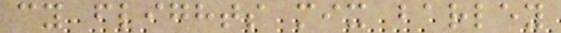cy flights mix barley
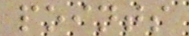points
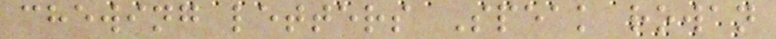chewing letters Speak rowan
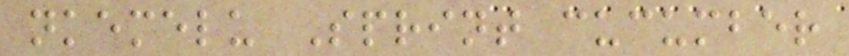nkemelu Sprint cucumber
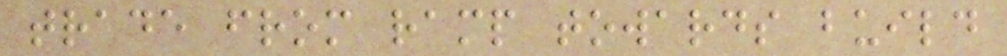trade from ramp towards build
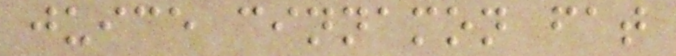juice cinnamon fat
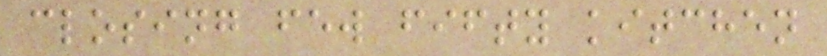closing few fifty kitchen
